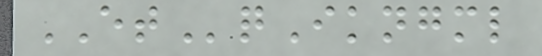ETqIkngml
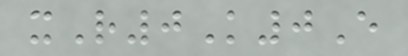xR0K0E
